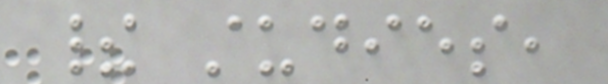their studies,
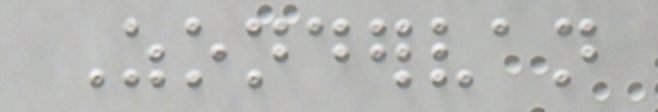Zondervan
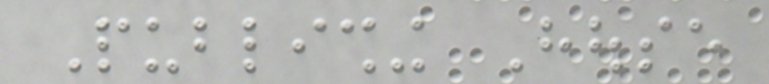Publishing House
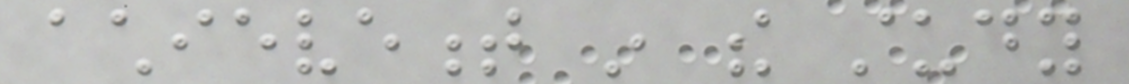achievement in the study
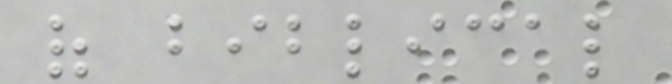of biblical
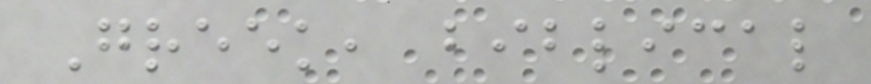Greek, biblical
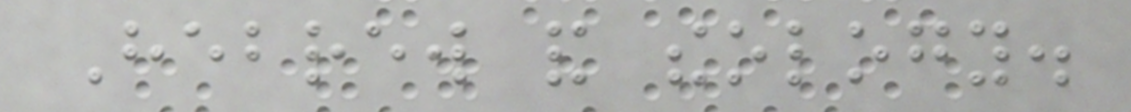Hebrew and theology.
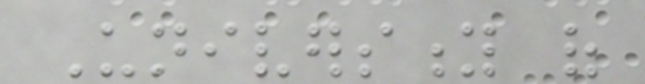University of
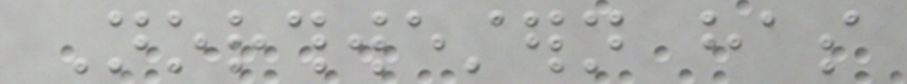Northwestern has
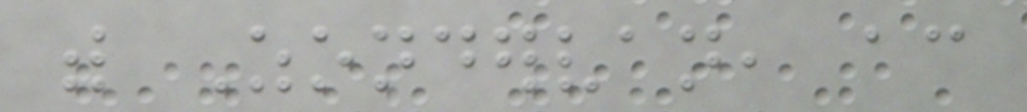with Zondervan, according
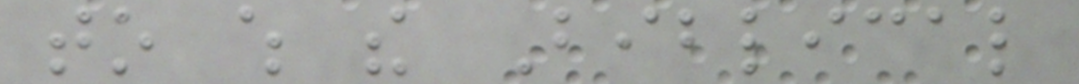to which the Biblical
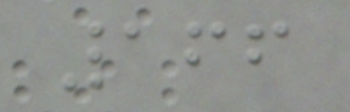166
